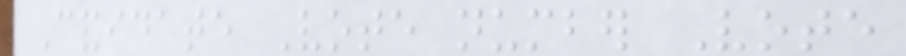Candidate Vote number Vote
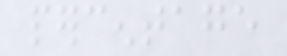percentage
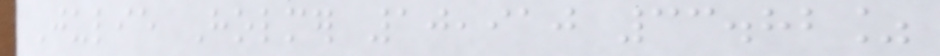Julie Holmer 10,910 33.82%
